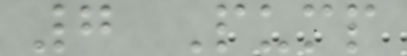7 Pump
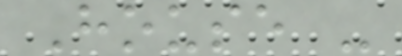House -
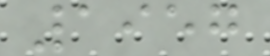1957
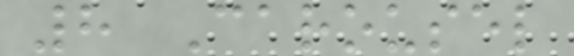8 Carousel
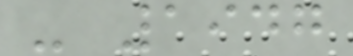- 1947
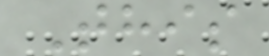This
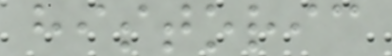historic
